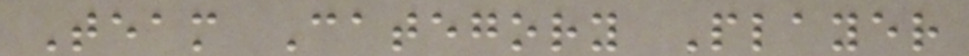Team Category Player
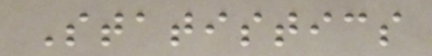Statistics
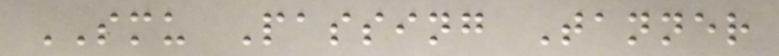SMU Passing Tanner
